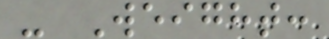- Weight:
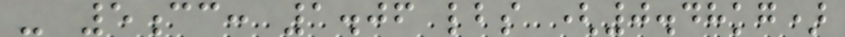- 5cc: 1.06 lbs (0.48kg)
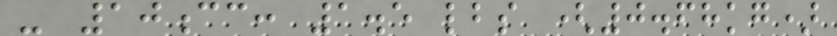- 10cc: 1.5 lbs (0.68kg)
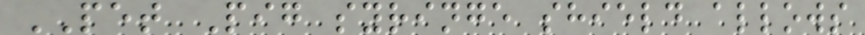PET Pig syringe shield allows
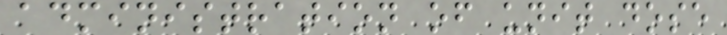administration of unit dose
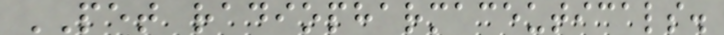PET radiopharmaceuticals.
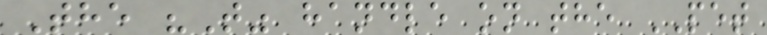The "T" handle on the PET
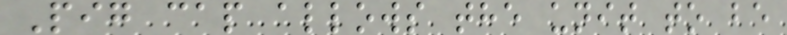Pig cap allows the unit to be
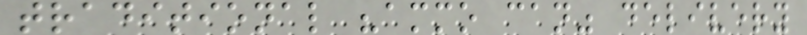traditional "ammo can" delivery
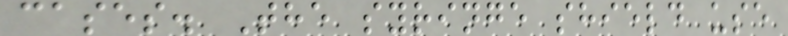cases. The syringe shield use
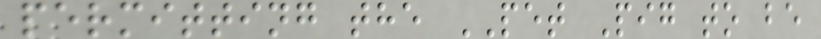permitting the PET Pig to be
